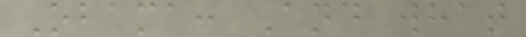Obama: And what
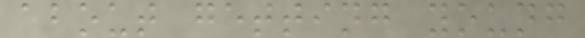about getting young
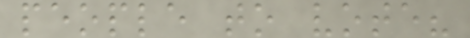people to vote?
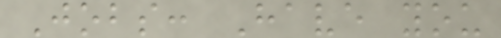Jobs: Have you
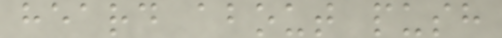heard about push
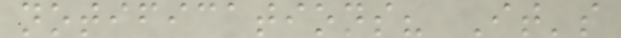notifications? It's
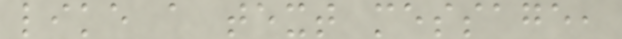like a text message,
